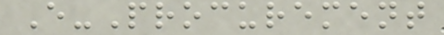E-Procurement
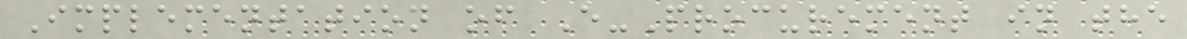Implementation of E-Procurement in the
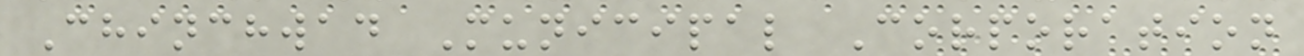Chinchwad Municipal Corporation
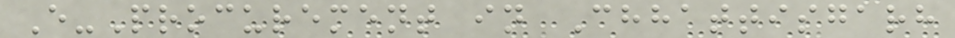E-Procurement in Chhattisgarh
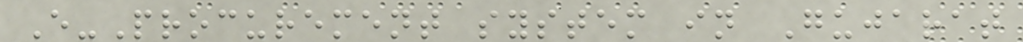E-Procurement system in Gujarat
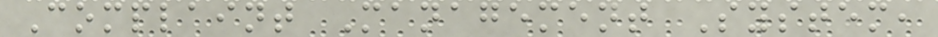Complaint Management System,
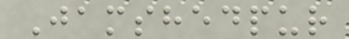Jamshedpur
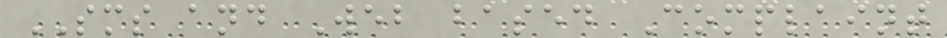SMS and Web based Complaint
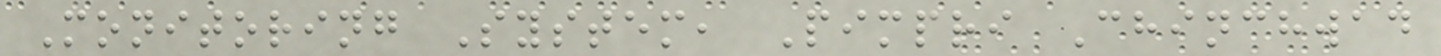Monitoring System, Pimpri Chinchwad
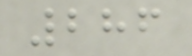286
